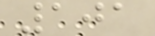101
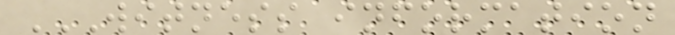WITNESS INFORMATION
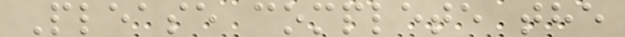Please complete the
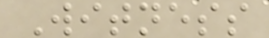Witness
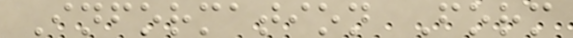Information Form
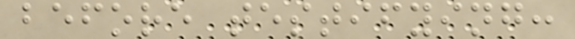before testifying:
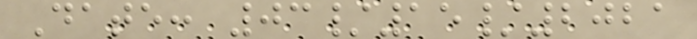Date: 03/15/2021
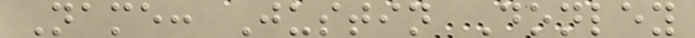Name: Justin Donley
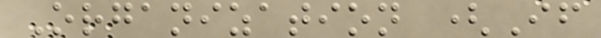Organization (If
